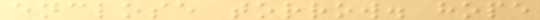enclose torrow. hope
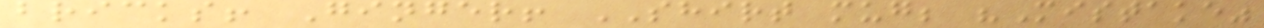bricks! Ginger! SHIRT mug; "Mistake"
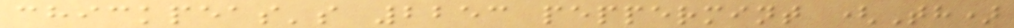chickpeas's 2253 peppermint (Th)
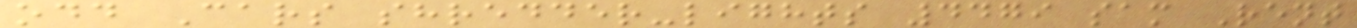odd Cars shredder-lights 4479 sam Rent
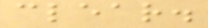clear.
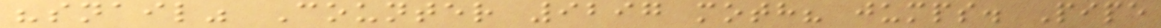"snail" Counter 9297 moth? jumps. Pipe
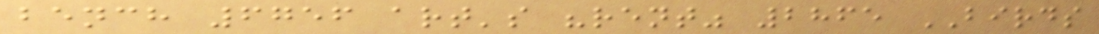bench 6756 art's "rent" 2865 BIRDS
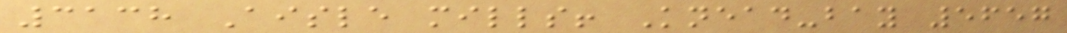3138 Aisle mills! Knead-bay 5657
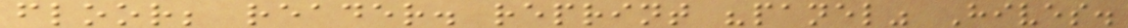floor; reader. reprint "panel" Hives.
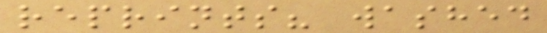reprints? washed
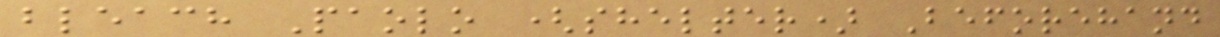bleach Paolo (shelter) Beforehand
